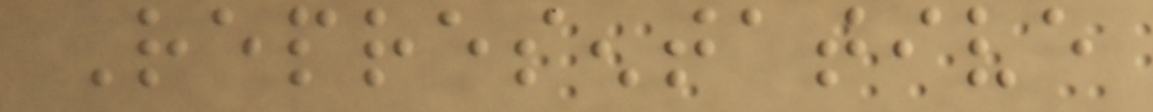Representative
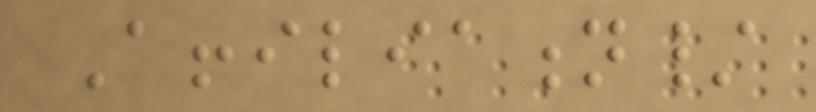Affiliation/
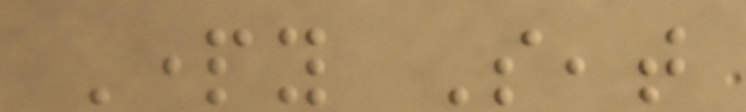Party Seat
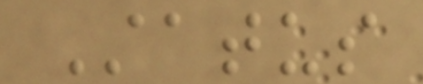Status
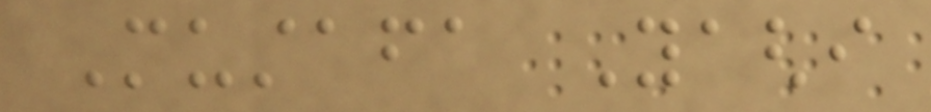Mustafa Yaghi
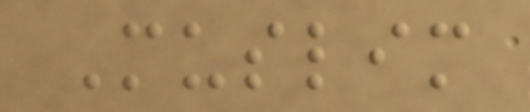Muslim
